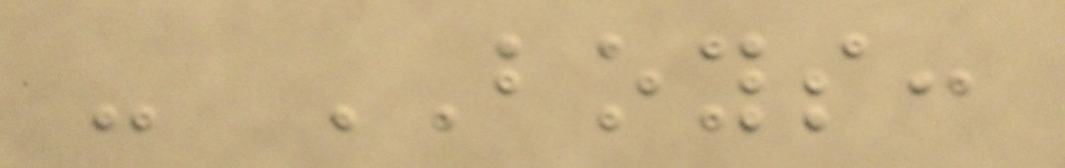- BOYS:
